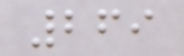269
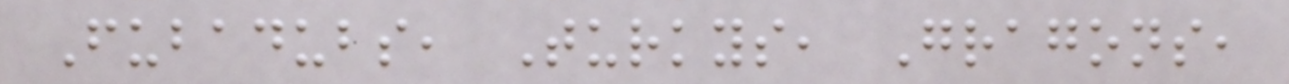Fubadubs, Turkys, Gragons,
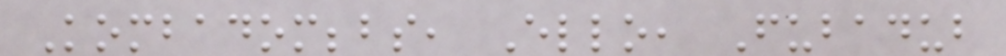Kombadombbbs, Ello, Fubadub
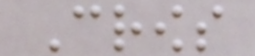Crows
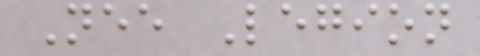Nee Legion
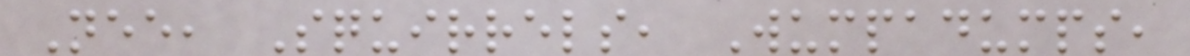Nee, Squirrels, Wumpadumps,
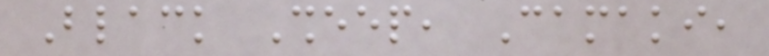Black Sheep, Camaki,
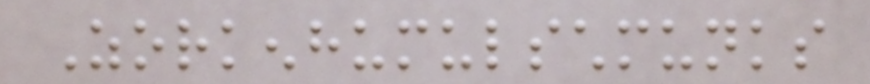Zorkenhumulschmunks
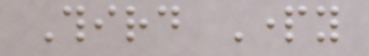Third Party
